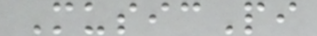MusicPi
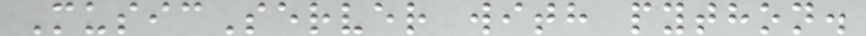MusicServer with python.
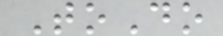ToDo
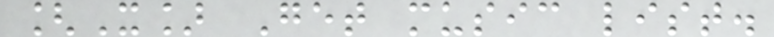[X] Get music list.
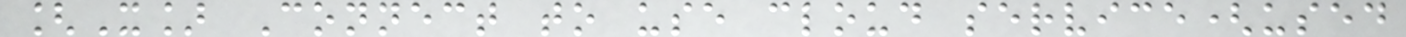[X] Connect to use cloud service(used
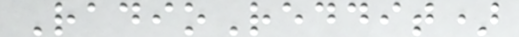RadioReddit)
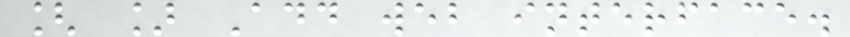[ ] Add web interface.
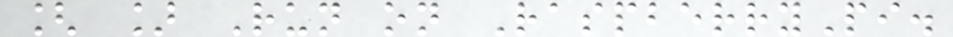[ ] Run on RaspberryPi.
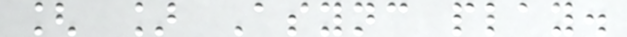[ ] Async play.
